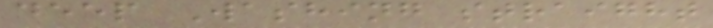deep Washing straight
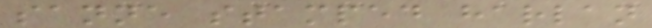sanne stamped harlan
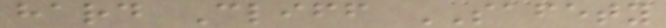hard Cliff SAFETY
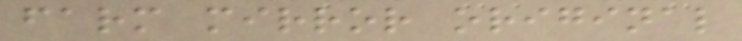farm mirror original
